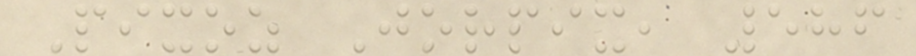Pixoz Jorpix, 586
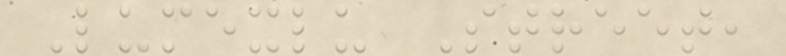Lumexlu Street,
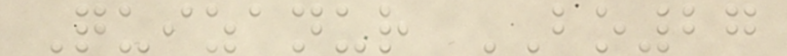Quizanur BO27
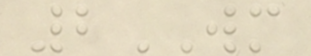2WM
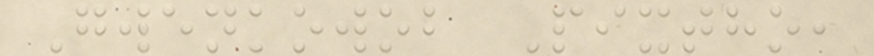Gwenkowob Pixtho,
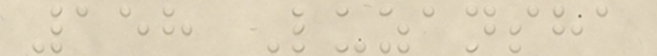158 Luzansha
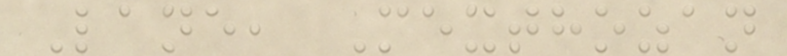Lane, Mexthozan
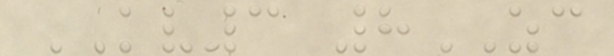KV3 8ZC
